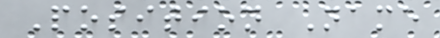Position Name
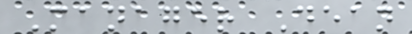Manager Dean
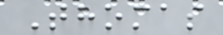Thomas
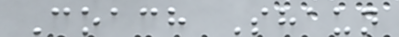Coach Shaun
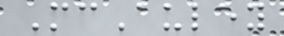McAuley
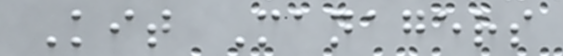Kit Managers
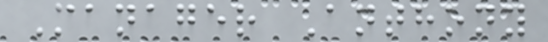Manager Anthony
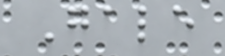Gale
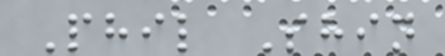Phil Shin
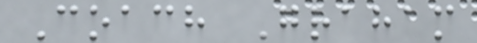Coach Graham
